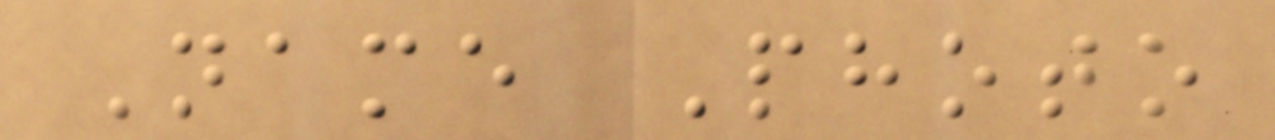Name Photo
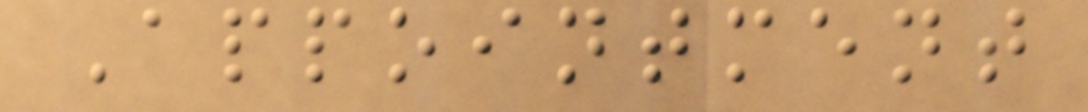Appointment
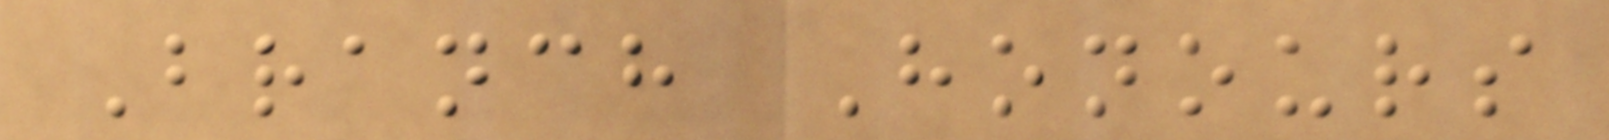Branch Honours
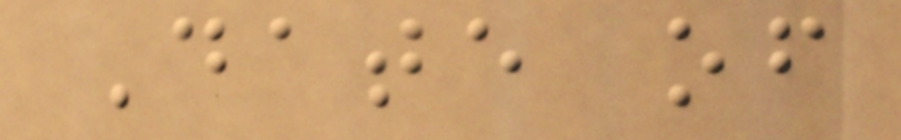Date of
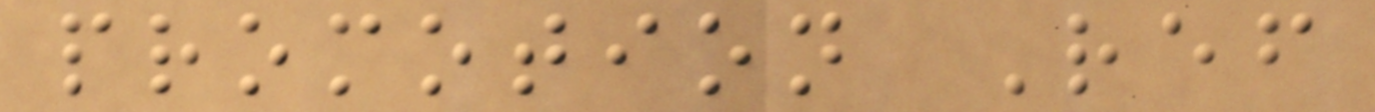promotion Ref
